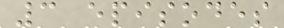3 episodes
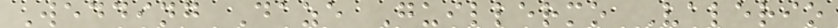Wedding Daze Guillermo Valerio
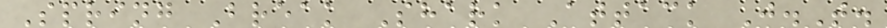Spring Break Shark Attack J.T.
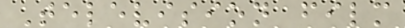Television film
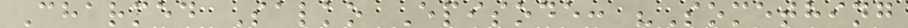Charmed Salko Episode: "Something
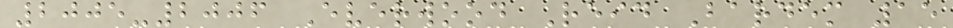2005-2006 Everwood Reid Bardem 15
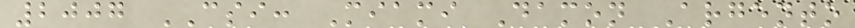2007 CSI: Miami Damon Argento
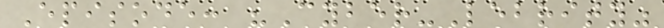Episode: "Cyber-Lebrity"
